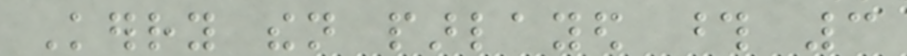Kerry then parlayed those 3
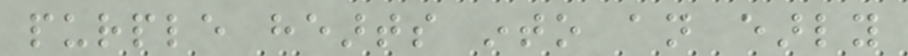purple hearts into an early
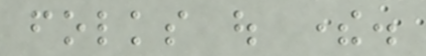folks out there.
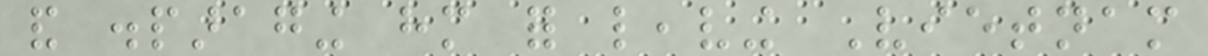and disparaging him for leaving Vietnam
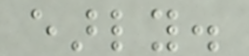early.
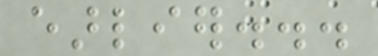earlier...
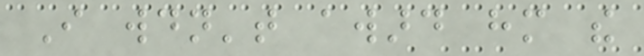I wouldn't award him the
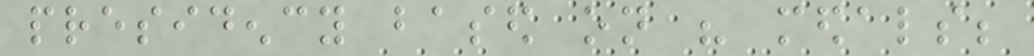presidency based on his medals;
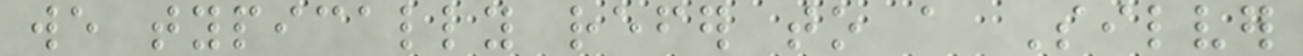we typically refer to a Silver
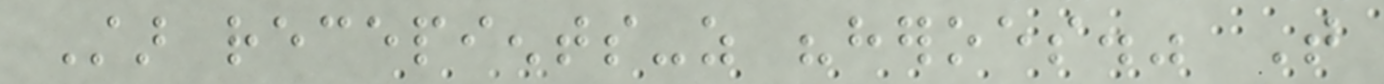Star recepients-as "heroes." That
